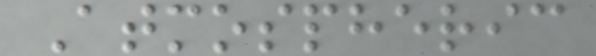Atmospheric
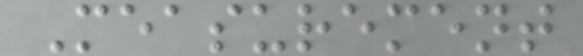Measurement
